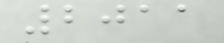2011
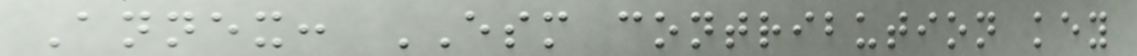Annex: ESM contribution key
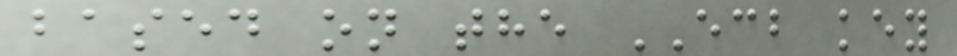based on the ECB key
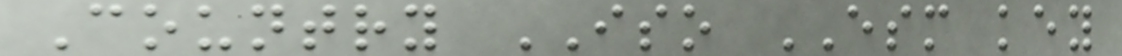Country ISO ESM key
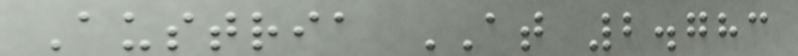Austria AT 2.783
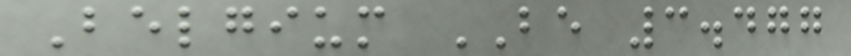Belgium BE 3.477
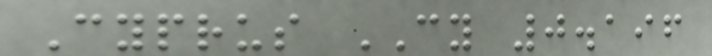Cyprus CY 0.196
